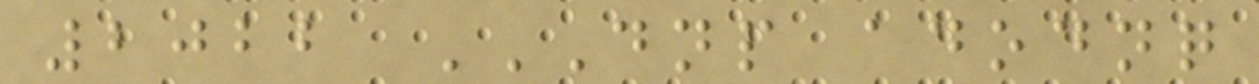2022 DNP ADODNQ
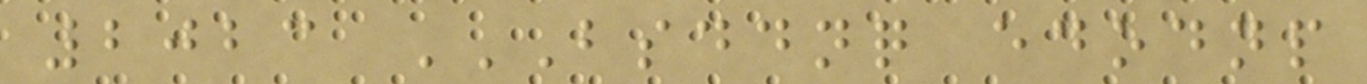2023 BSDDNQ EDODNP
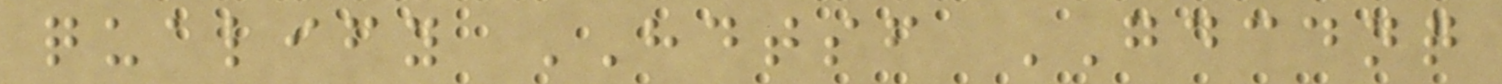qualify HDTSF GDCDNQ
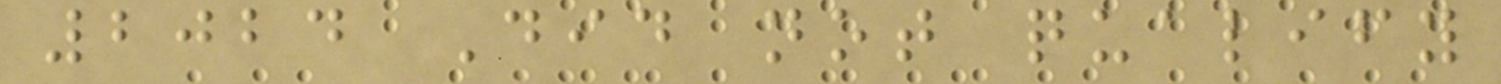2024 Did not qualify
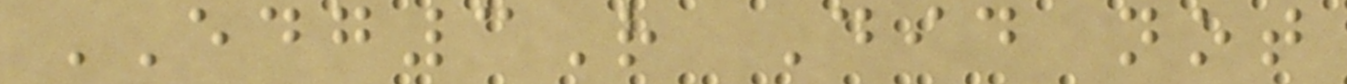EDG3R Did not
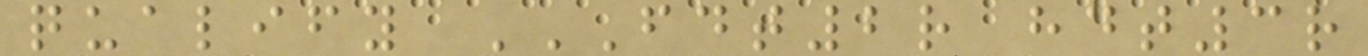qualify FDT2R HDT3R
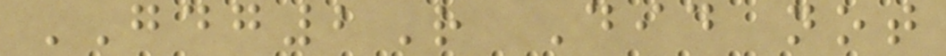GDG2R Did not
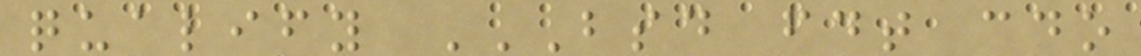qualify BSD FDT CDO
